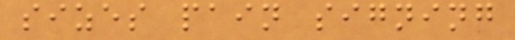sizes pain signing
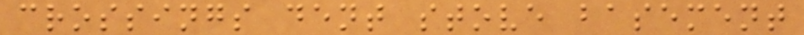crossings dent stove basement
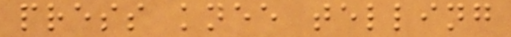press knee telling
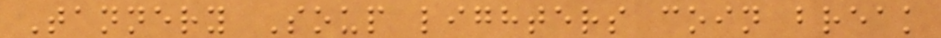Tannery Soup lighters coin break
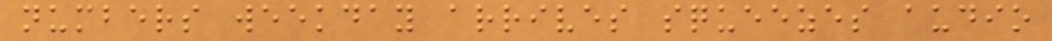numbers weekday arrives squeezes audio
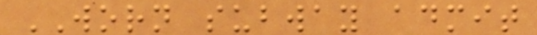WORN subway admit
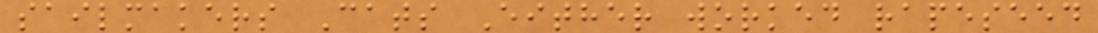sailmakers Cats Either worked rapeseed
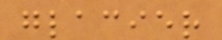glacier
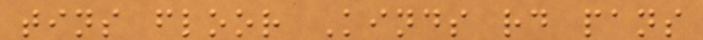tins floor Kinds rd pans
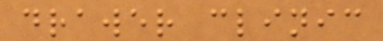drawer clinic
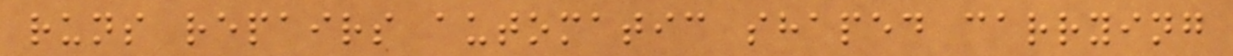runs repairs automatic shaped carrying
